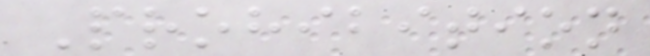Prohibition
